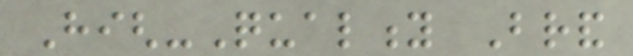High-Quality Brand
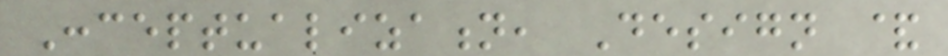Conceptualization, Design &
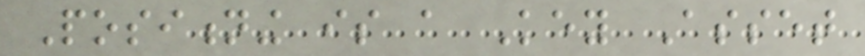Positioning is a Key Asset
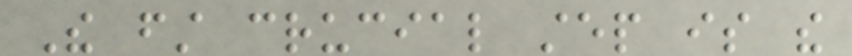The first crucial step is the
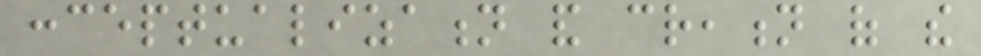conceptualization and creation of the
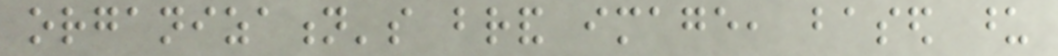organization's brand image, based upon
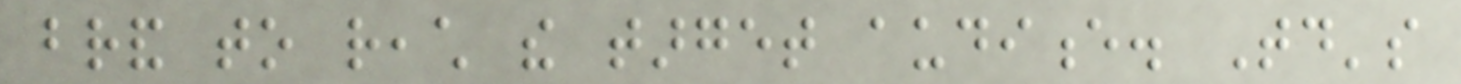brand to reach the target audience. Today's
